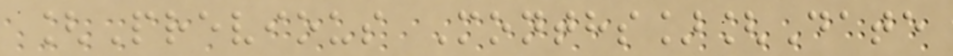[Previous Months][Date
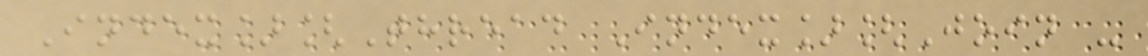Index][Thread Index][Join -
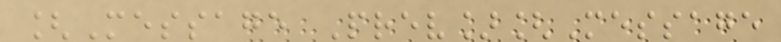[Message Prev][Message
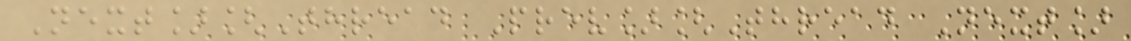Next][Thread Prev][Thread Next]
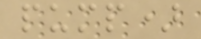pump)
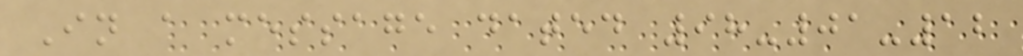In a message dated 98-01-12
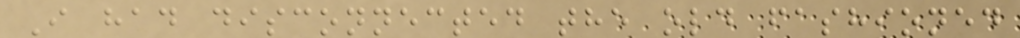I had disconnected the old fashioned
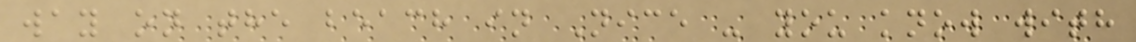way on the beach in Nice - you know with
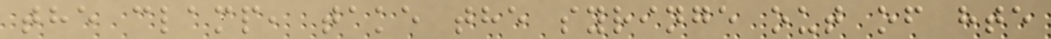the clamp, take the syringe out of hte
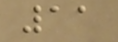11
